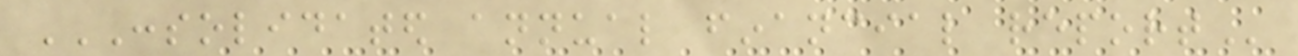CONSOLIDATED ANNUAL FINANCIAL REPORT
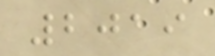2019
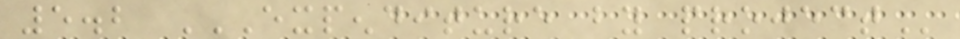5.2 EXPENDITURE BY PROJECT
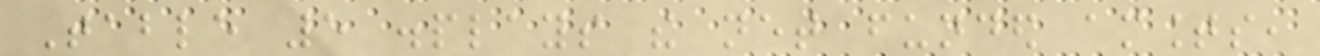Table 5 displays the net funded amounts,
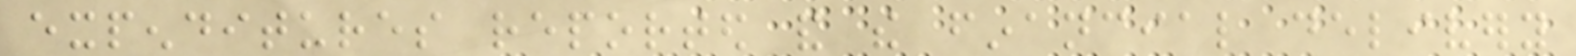expenditures reported and the financial delivery
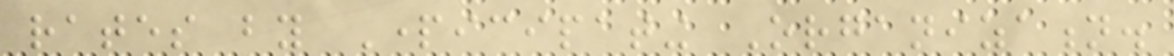rates by Participating Organization.
